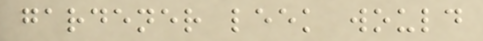gardener leek would
